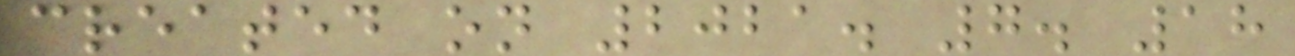created on 2021. 7. 18
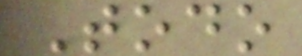Todo
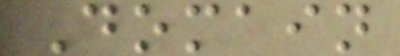Domain
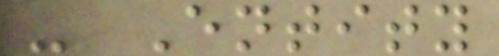- Entity
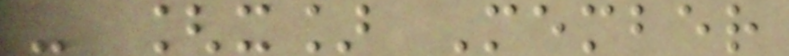- [x] Member
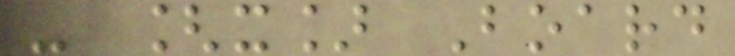- [x] Board
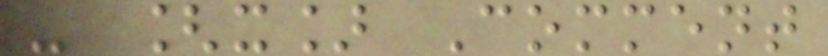- [x] Comment
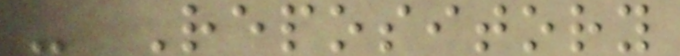- Repository
